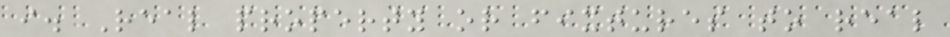i. Real property or fixtures to real
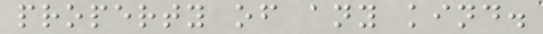property of any kind.
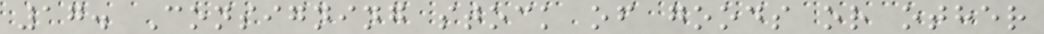17. Consigning stock of goods or other
